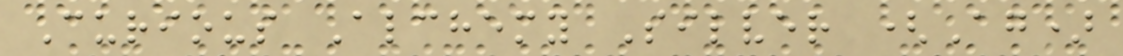Curious Alchemy Silver (Ag)
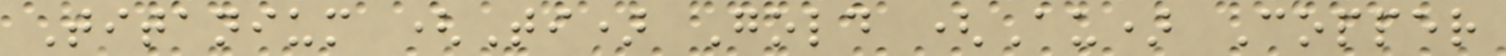Titanium (Ti) Gold (Au) Copper
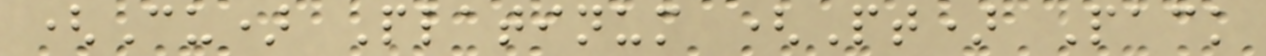(Cu) Platinum (Pt) Pack
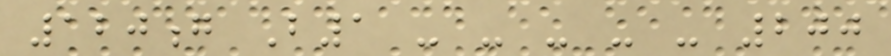120g B1 - - - - - 200
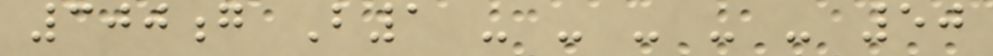300g B1 - - - - - 50
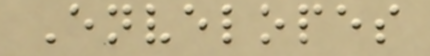Envelopes
